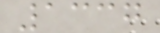1337
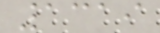1319
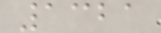1321
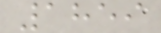1859
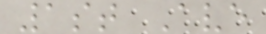1st Ave
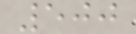500
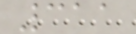311
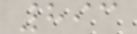893
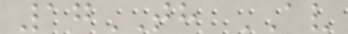17TH AV
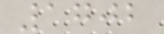1702
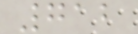712
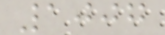1007
